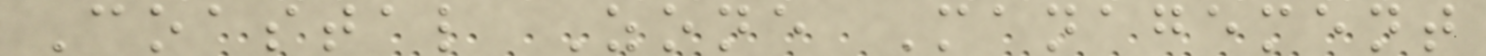Coastal Zone Management
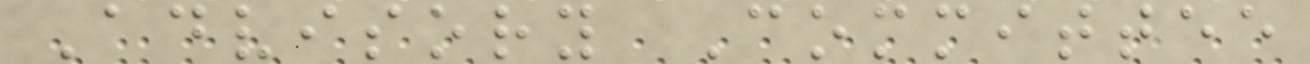Advisory Committee
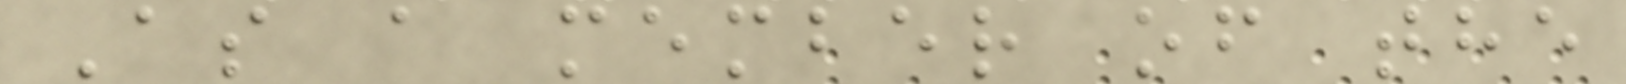As a member of the
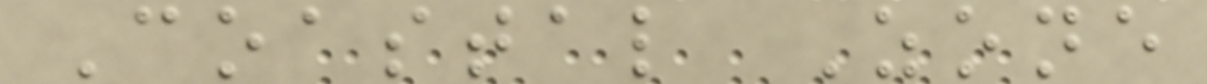Coastal Zone
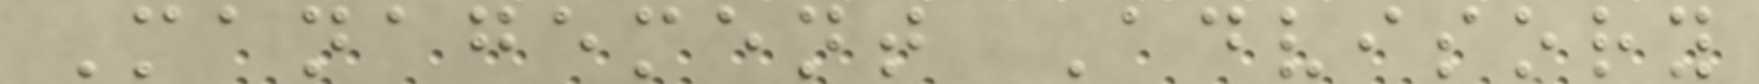Management Advisory
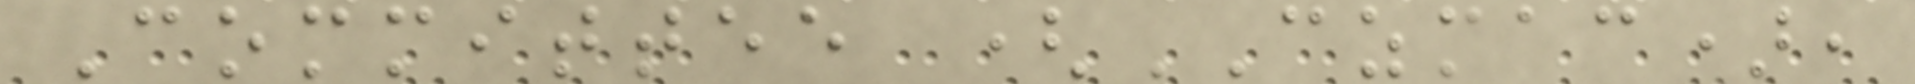Committee (CZMAC),
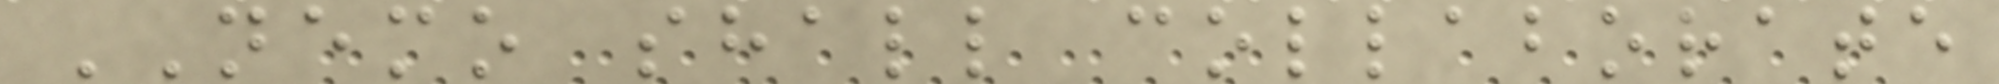NEMO shall collaborate
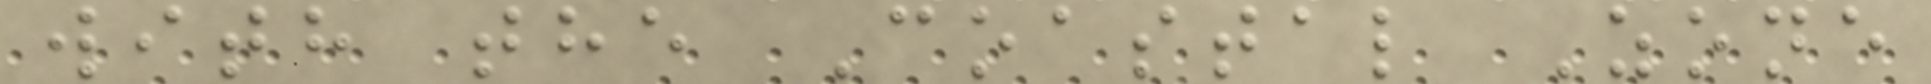with the Coastal Zone
